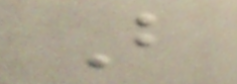B
